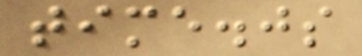time.js
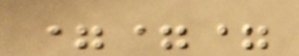===
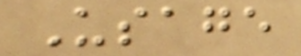Usage
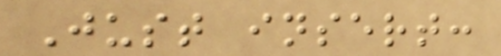Just insert:
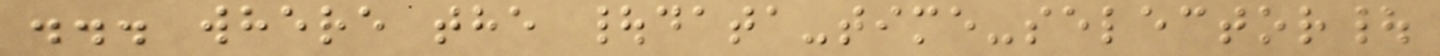... where the |data-time-selector|
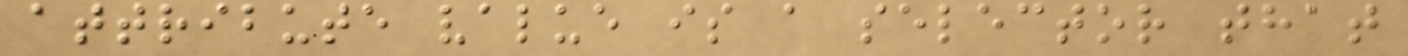attribute value is a selector that
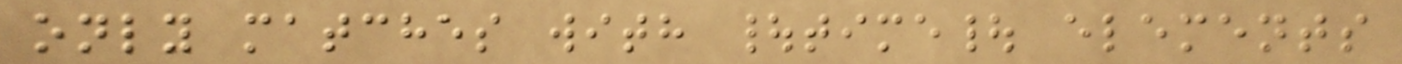only matches with |time| elements
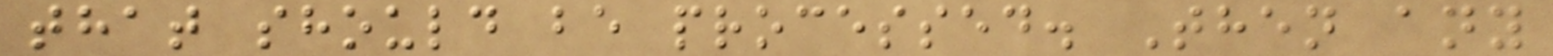that should be processed. Then any
